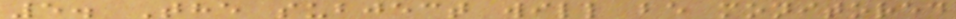5. The subject will be monitored
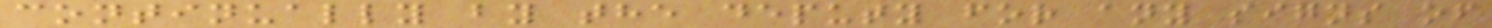continually by the deputy for any signs of
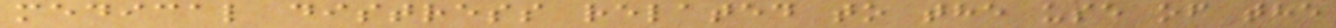medical distress related to the use of the
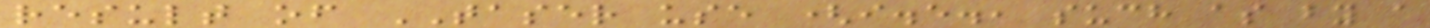result of TASER use (i.e., such as by a
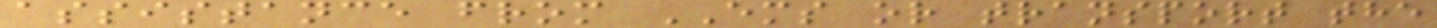assistance from EMS or transport the
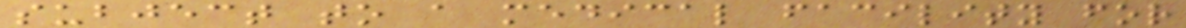subject to a medical facility for
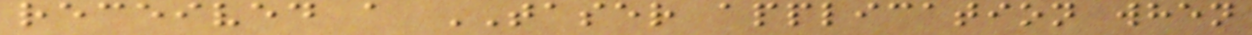received a TASER application when
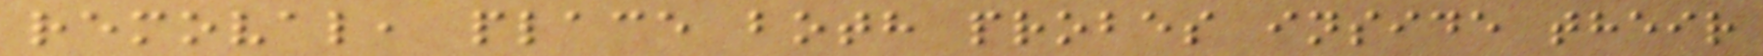removal, place both probes inside their
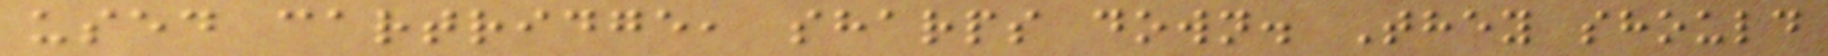used cartridge, sharps down. They should
